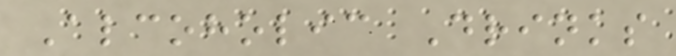Alcoholic Drinks
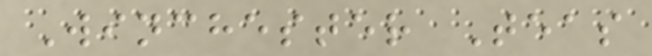Winchester Teas
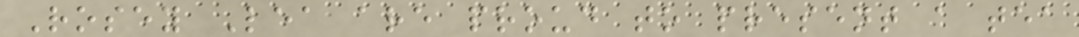Rosey Lea are proud to present a tea
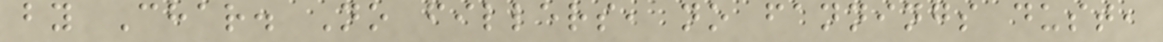by Char. No fillers, no fannings dust,
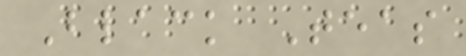Black Teas
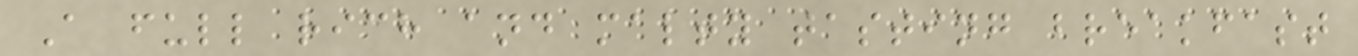A full rich and malty tasting breakfast
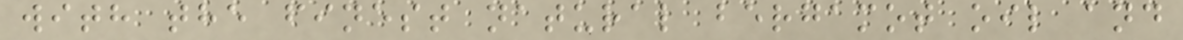with the finest natural bergamot oil and
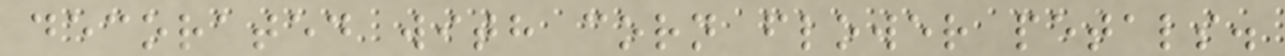decorated with corn flower petals.
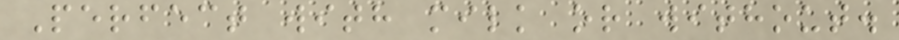Perfect with milk or without.
